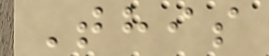This
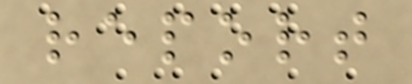report
